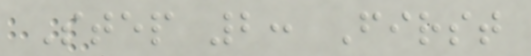Step 2: First
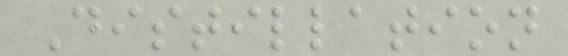Distillation
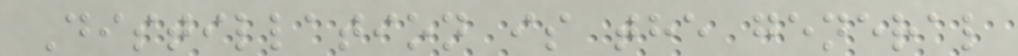Distillation is the general
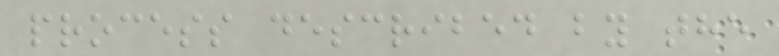process described by the
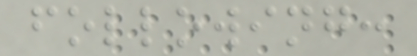following:
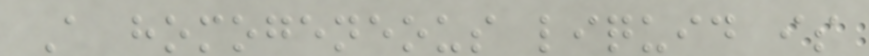A homogeneous liquid is
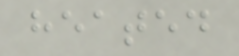heated
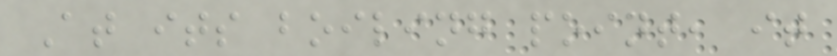At its boiling point, it
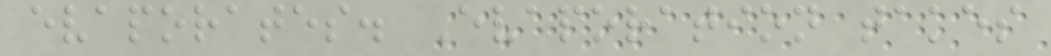evaporates. Evaporation takes
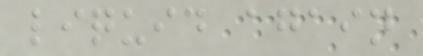liquid again
